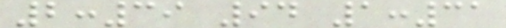2:39 94 1:31
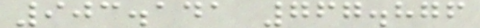903.141 767.876
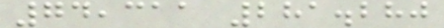74,311 281.280
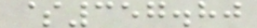$357.80
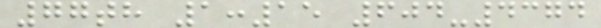77th 1:15 604-4374
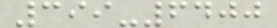399-6400
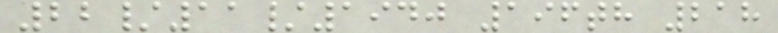22/11/1940 196th 218
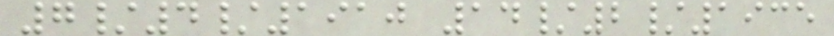7/4/1910 14/2/1935
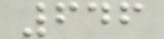646
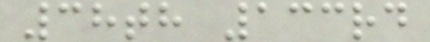38th 133rd
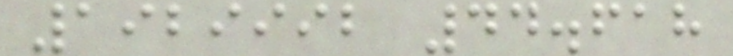1929992 44.618
